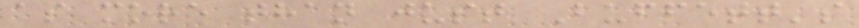as more than just Buffett's
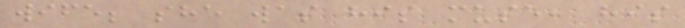wife; she was his muse, his
